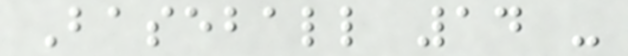Baseball 14 -
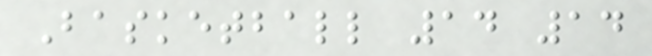Basketball 14 14
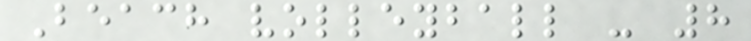Beach volleyball - 8
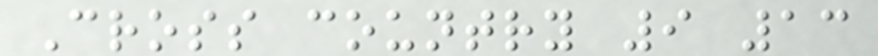Cross country 9 13
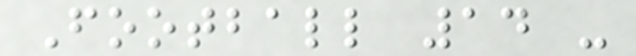Football 14 -
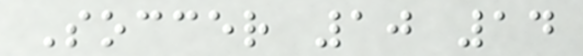Soccer 10 14
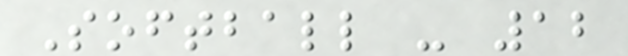Softball - 12
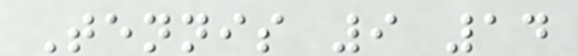Tennis 9 14
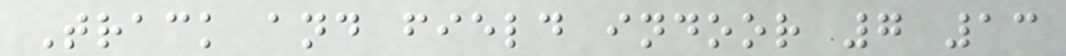Track and field indoor 7 13
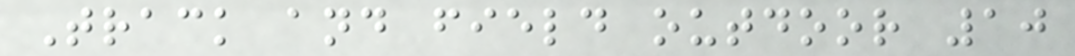Track and field outdoor 10
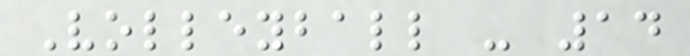Volleyball - 14
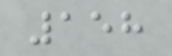158
